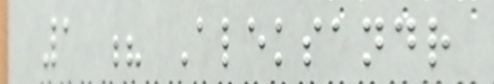1 ? Aleksandr
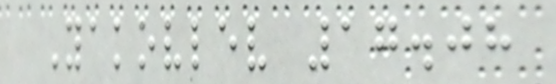Yakovlev 17.08
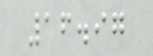16.97
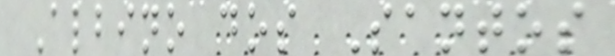Albino dos Santos
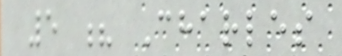5 ? Charles
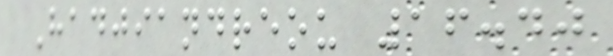Hadjiandreou 16.40
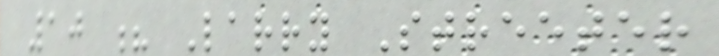10 ? Larry Streeter
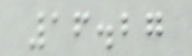16.27
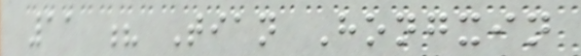11 ? Tian Hongxin
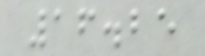16.25
